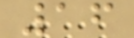16
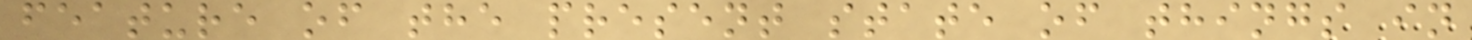feature of the present state of things in
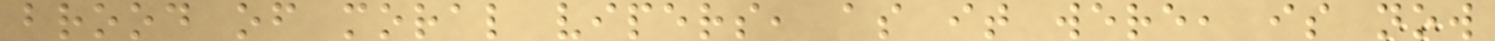brood of moral vipers, as it were, is now
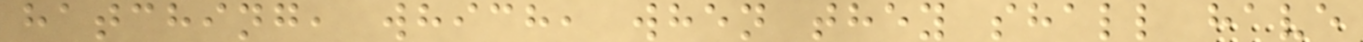hatching, which, when they shall have
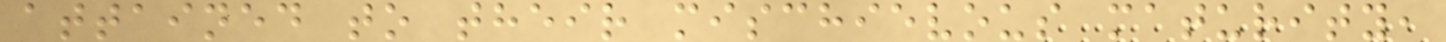attained to their mischievous maturity,
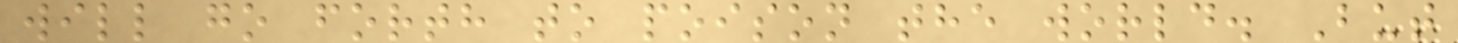will go forth to poison the world. But
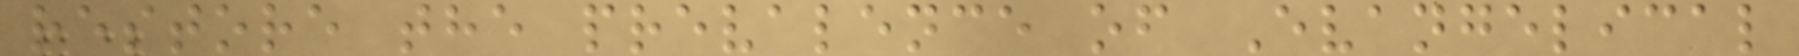restore the prevalence of Evangelical
